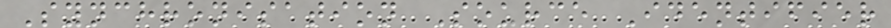Synchronisation Source Identifier
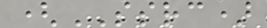(SSRC)
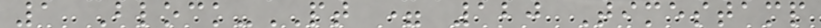1 Block-PT = 120 Timestamp
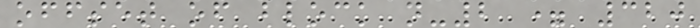offset of block n-2 = 320
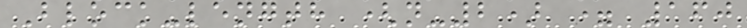Block-length (n-2) = 160
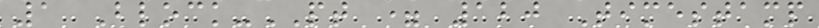1 Block-PT = 120 Timestamp
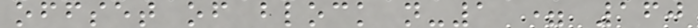offset of block n-1 = 160
